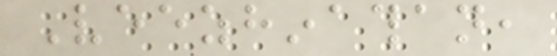Veezhinathan,
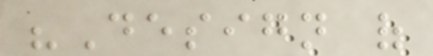"Design of
